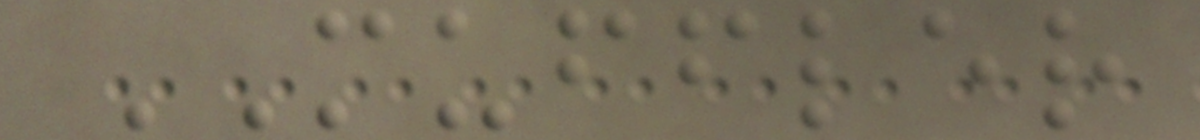MUFFLER
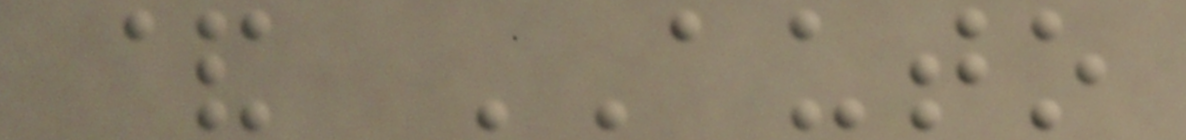& AUTO
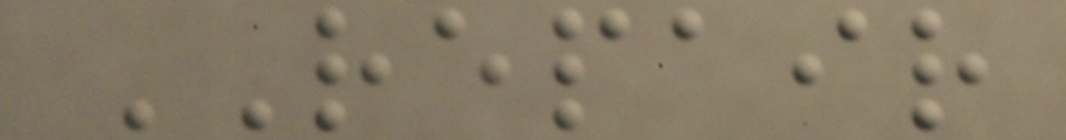REPAIR
